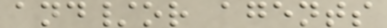and/or agents
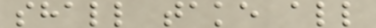shall take all
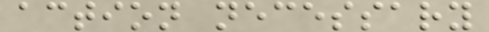action necessary
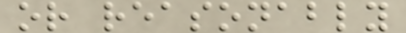or reasonably
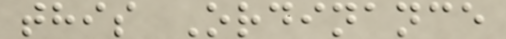this Ordinance
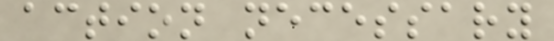action necessary
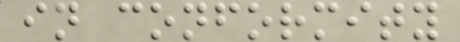in conformity
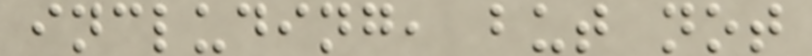including, but not
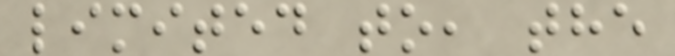limited to, the
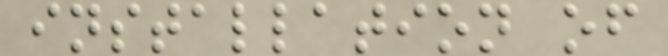installation of
